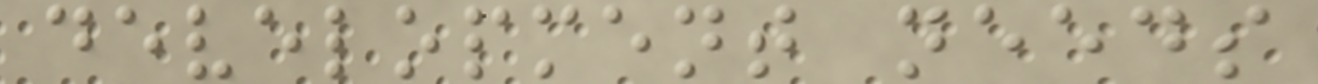development needs
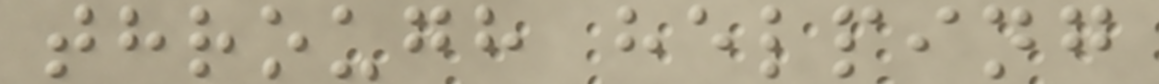through helping
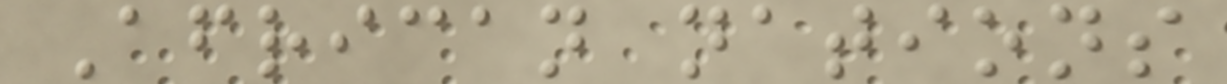African nations
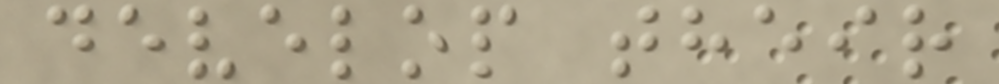develop their
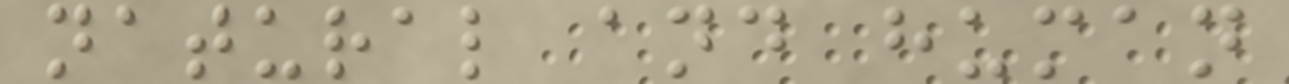natural and human
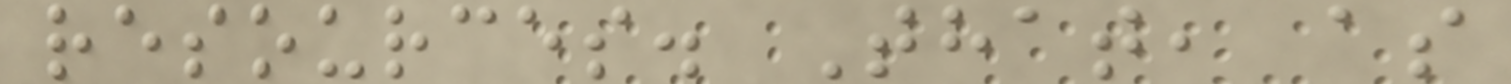resources. That, as
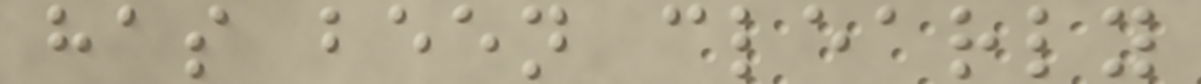has been clearly
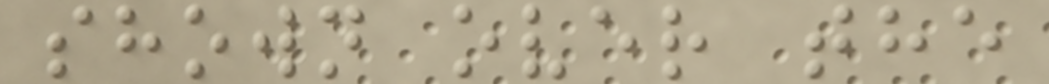shown over the
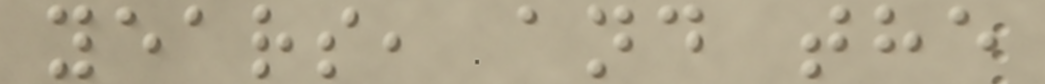years, and the
